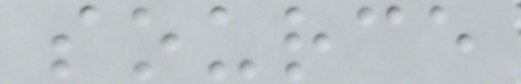source
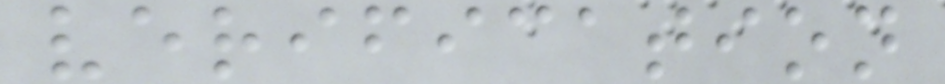verification
